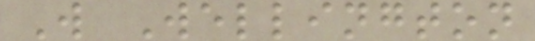W Wellington
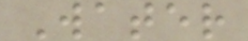Water
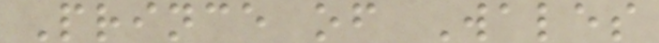Prince of Wales
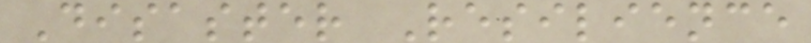Disaster Resilience
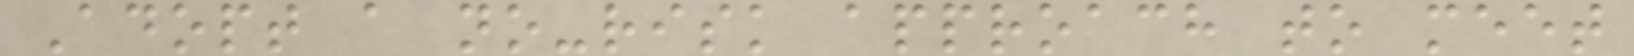Adopt a no-risk approach to meet
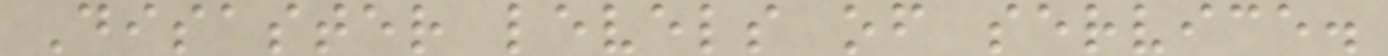Disaster levels of service.
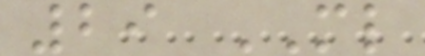29 ML
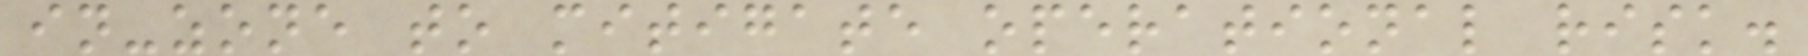in-zone to mitigate operational risk.
